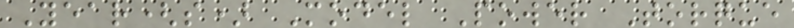Year(s) Model Power Torque
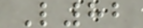L82
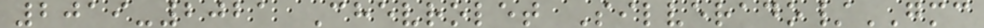2019-2021 Chevrolet Silverado/GMC
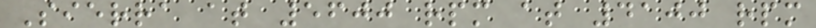Sierra at 5600 rpm at 4100 rpm
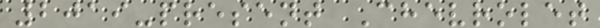2019-present Chevrolet
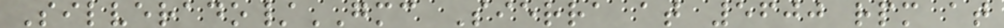Silverado/GMC Sierra at 5600 rpm at
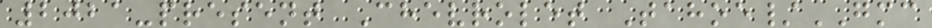2021-present Chevrolet Tahoe/GMC
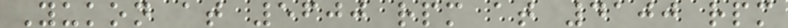Yukon at 5600 rpm at 4100 rpm
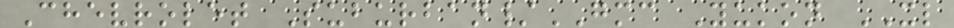Chevrolet Suburban/GMC Yukon XL
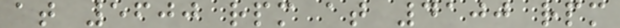at 5600 rpm at 4100 rpm
